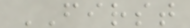FIRST
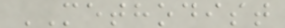METHODIST
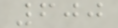600
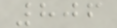806
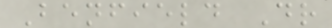Benfield Dr
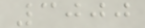3000
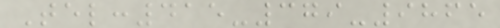Tel:415-379-9865
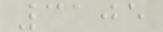3105
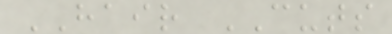HAIR CUTS
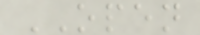OPEN
